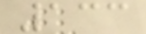133
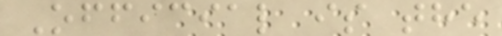Official is the
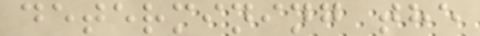determining the
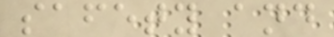safety and
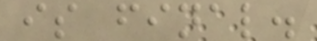is final.
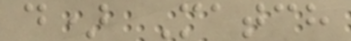d) Match
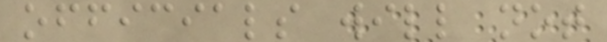officials will not
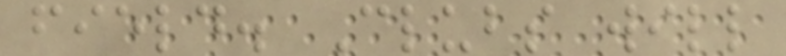field. Clubs will
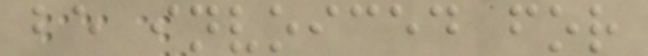be invoiced for
